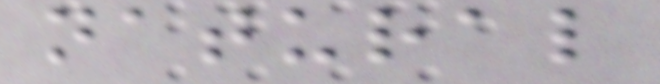natural
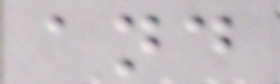and
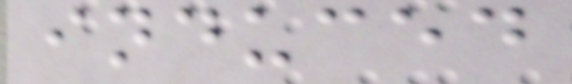induced
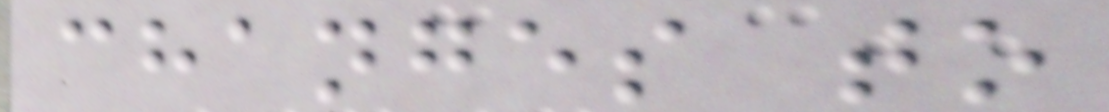changes to
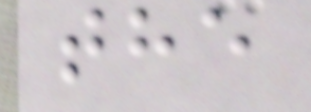the
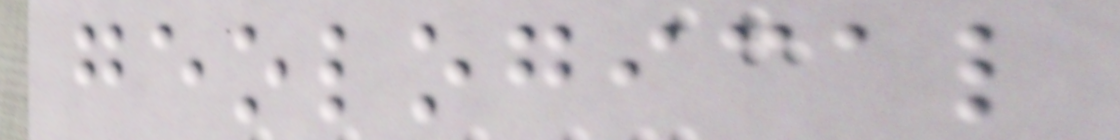geological
